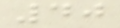40
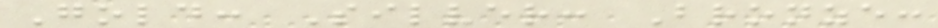Gold: Silver: Bronze:
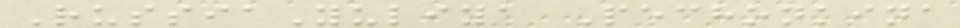RussiaYuliya Pechonkina
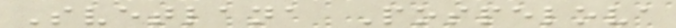Svetlana Pospelova
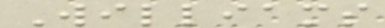Williams
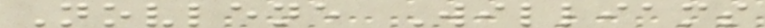Novlene Williams
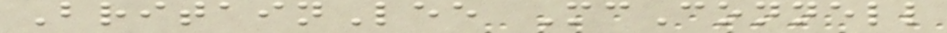BritainLee McConnell
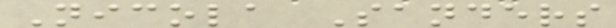Nicola Sanders
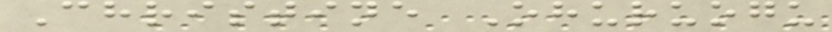Christine Ohuruogu
